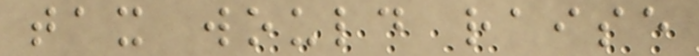tax would raise
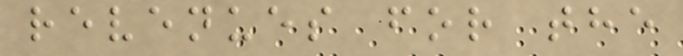revenues for the
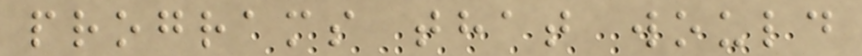programs that would
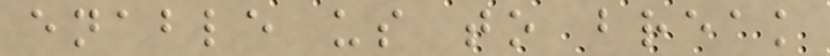enable us to break
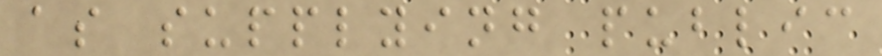as supplying public
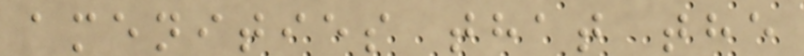amenities that the
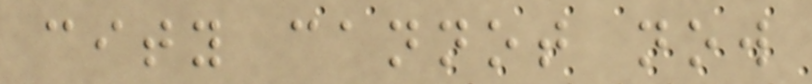city cannot now
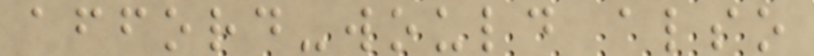afford-would also
